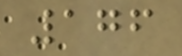176
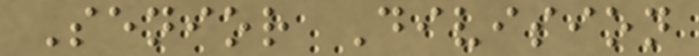Senior Division
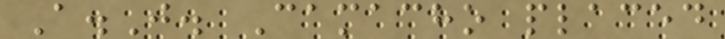A.J. Camacho placed
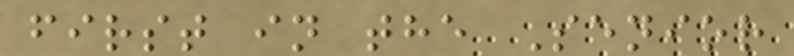first in the Senior
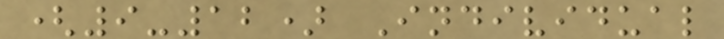(9-12) Individual
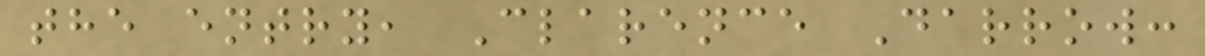the entry, Clarence Darrow:
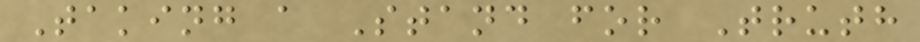Taking a Stand for Truth
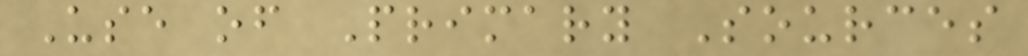Use of Primary Sources
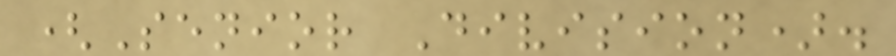(Senior Division).
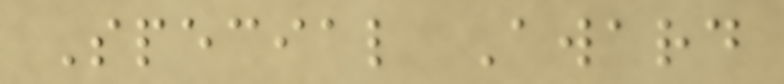Special Award
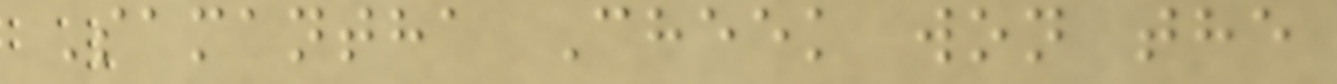Samantha Cheek won the
